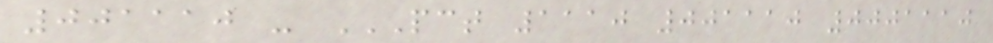001110 - PCT 1110 001110 0001110
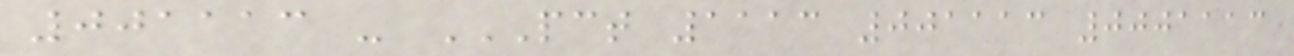001113 - PCT 1113 001113 0001113
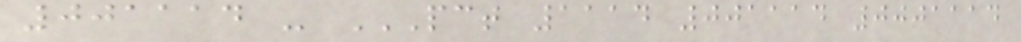001114 - PCT 1114 001114 0001114
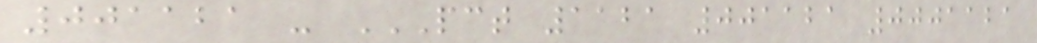001121 - PCT 1121 001121 0001121
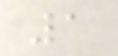1
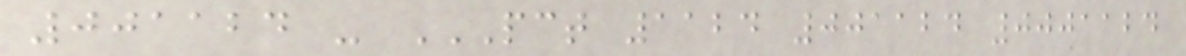001124 - PCT 1124 001124 0001124
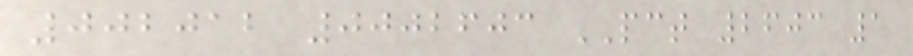002012 0002603 PCT 2603 1
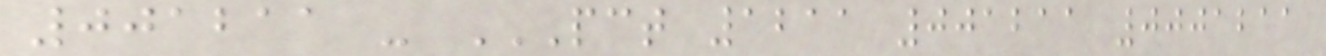001211 - PCT 1211 001211 0001211
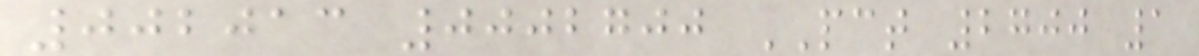002013 0002700 PCT 2700 1
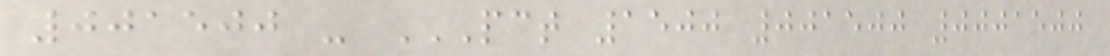001500 - PCT 1500 001500 0001500
